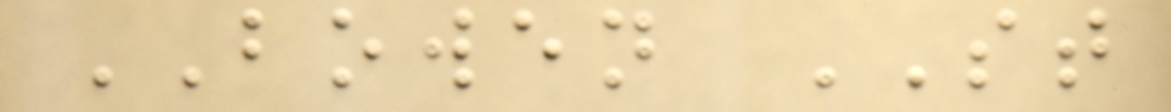BOWEN ST
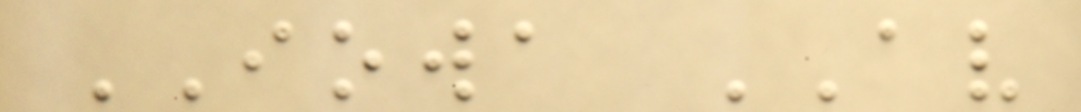IOWA AV
